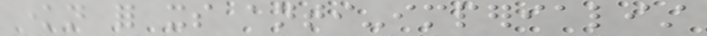known for its anti-imperialist
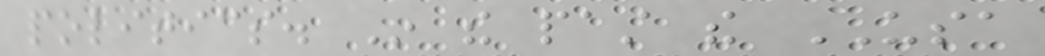politics. In the past the USA
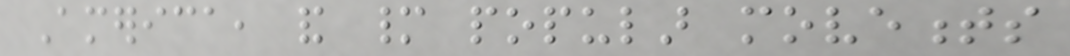America, and many popular movements
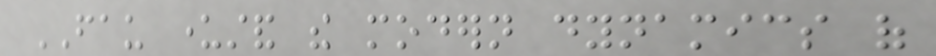FAU understand the modern dynamics of
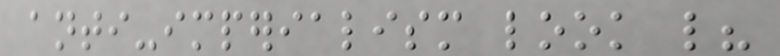anti-imperialism look like?
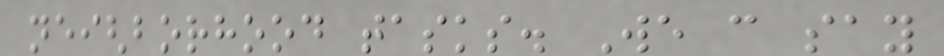neighborhood tasks. We can say
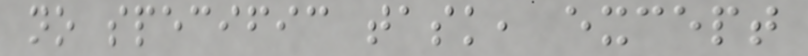no specific task, except
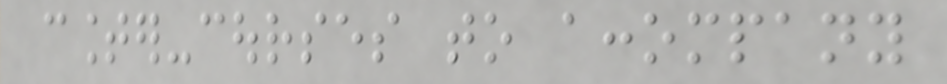counter-courses to accompany
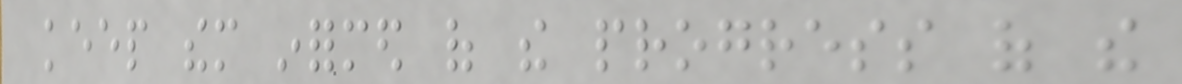keep them informed of the progress of the
